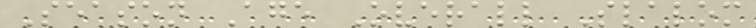Season Age Overall Slalom
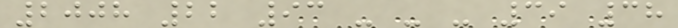2008 22 93 - - - 39 38
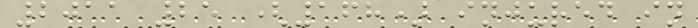2011 25 (168) injured in
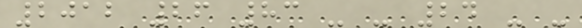2012 26 83 - - 24 - -
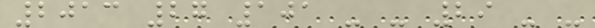2013 27 101 - - 29 - -
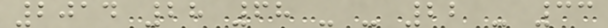2014 28 68 - - 22 - 33
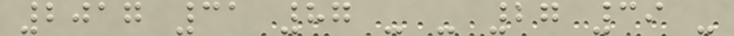2017 31 87 - - 27 39 -
